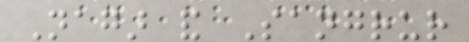Nagar and Sangrur
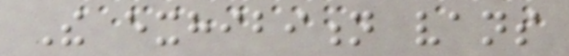The exhibition vans
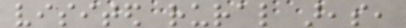visited rural areas,
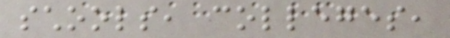schools, colleges,
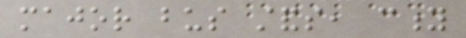major bus stands, city
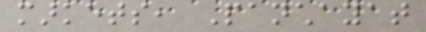markets, Panchayat
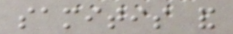samitis and
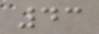43
